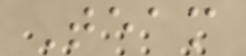Team
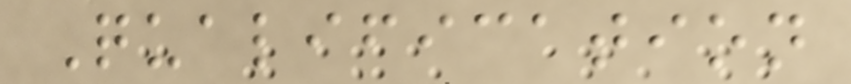Qualification
